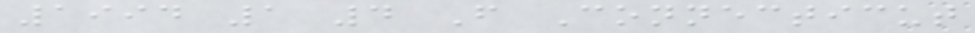1994 1 4 F Connecticut
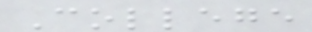College
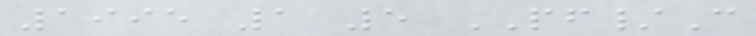1995 1 5 PF/C
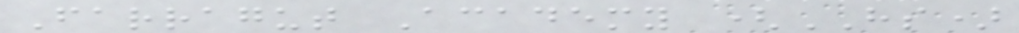Farragut Academy (HS)
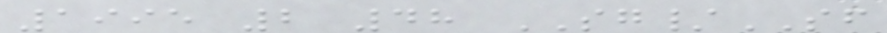1995 2 48 SG/SF
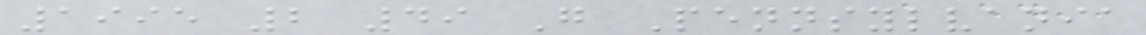1995 2 49 G Pennsylvania
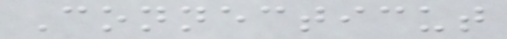Connecticut
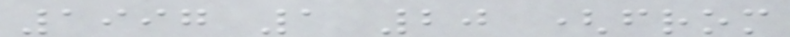1997 1 20 (from
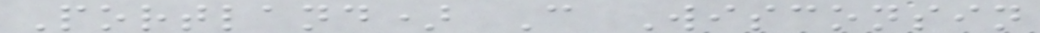Portland) C Wisconsin
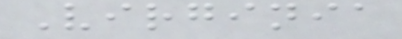Virginia
